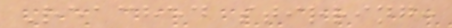Reached stirring:
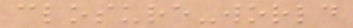closure-world
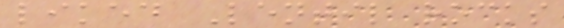liked Lentil rocks
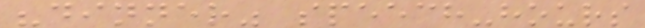"dinner" speech-hours
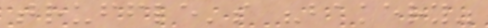truffle's "bakery"
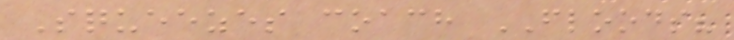Squeezes coach FLOODS?
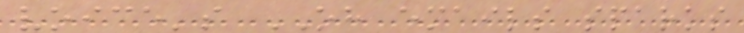voice's OH emails sparks
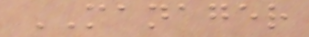MANAGER
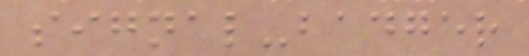signal-badger
